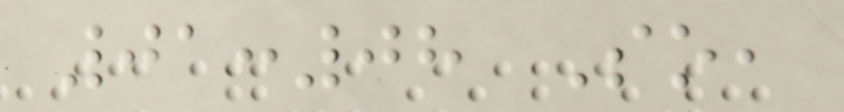01:08 So,
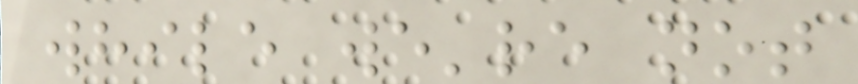while we're not
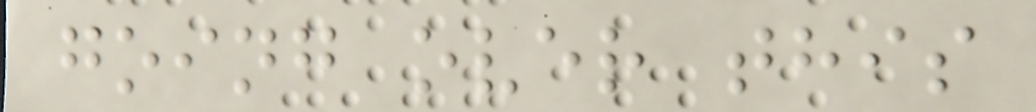going over this
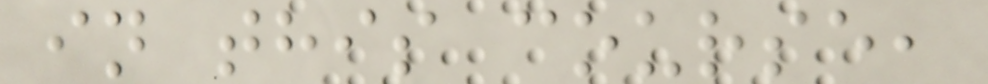in this course,
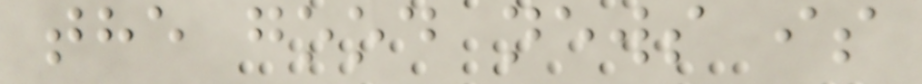the good news is
